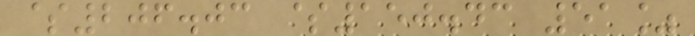$206.03 $150.43 51%
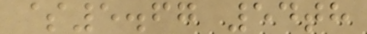$5.67 54th
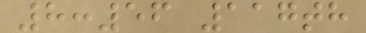8:56 117th
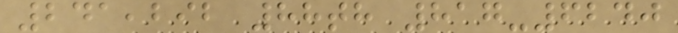241,292 88th 817-6240
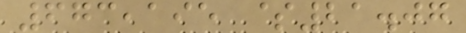673,195 $21.07
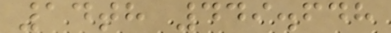14th 449.648
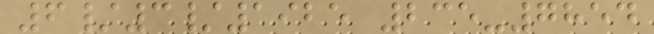6/3/1925 235-7854
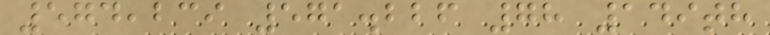574,239 571.226 78 149th
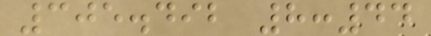305.492 8:44
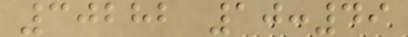30282 10:49
